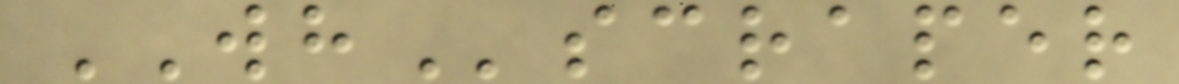WHscraper
